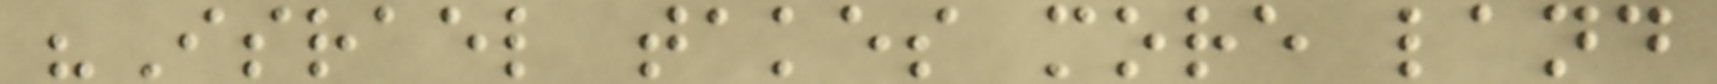"Israel takes more land
